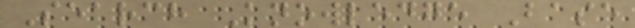Search Knowledge Base
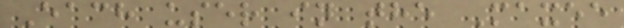Each user in the Maxee
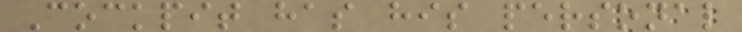Cockpit has his personal
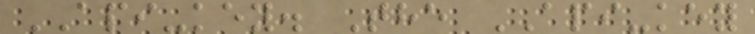API-key. The API-key
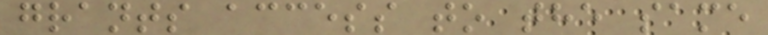grants access to the same
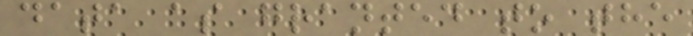data as granted to the
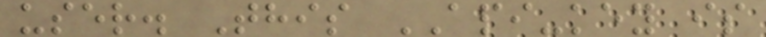user. This API-key is
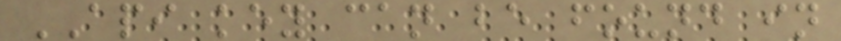API key can be found in
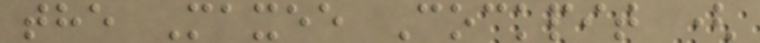the Maxee Cockpit (
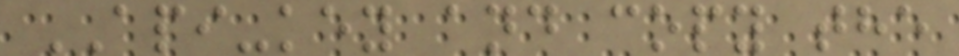API-key and copy the
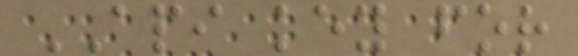API key for
